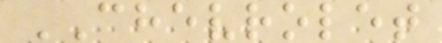CHEVROLET
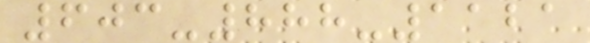603-888-1121
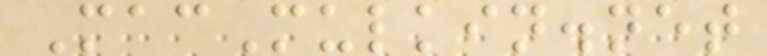MacMulkin.net
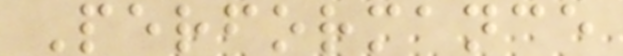Performance
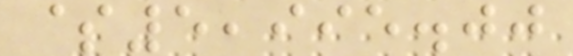$5,995.00
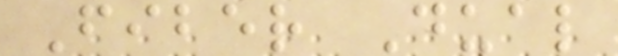Fiber Dual
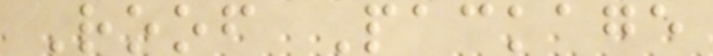Roof Package
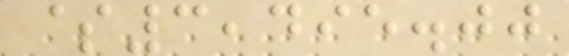$3,495.00
